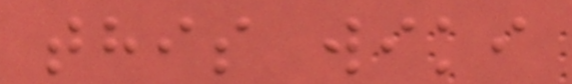this wiki
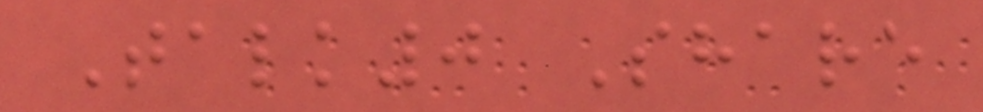Talk0 Share
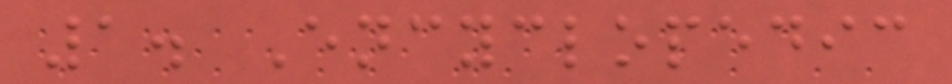1. Encyclopedic
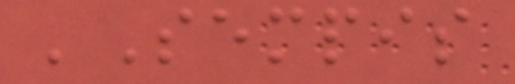'Sempis
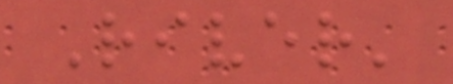River'
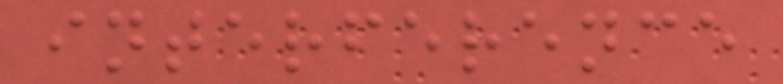interference
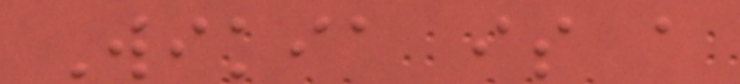Wikia is a
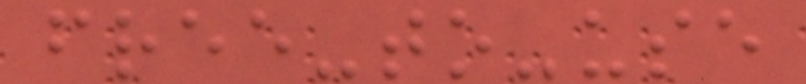free-to-use
